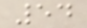54
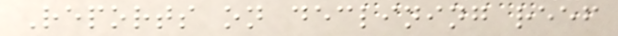Reports on declining reef
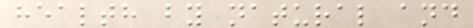health by natural and
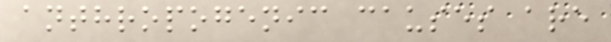anthropogenic causes are
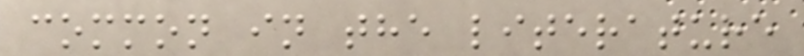common in the literature
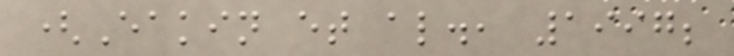(Eakin et al., 1997;
